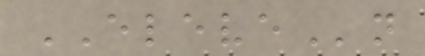ELEVEn
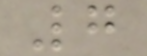7
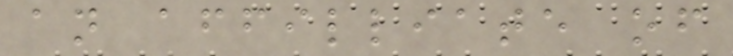an affilliate of
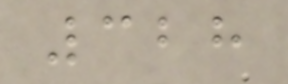328
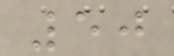50
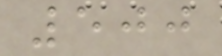500
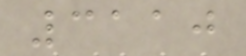3110
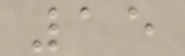15
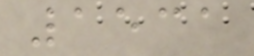1531
